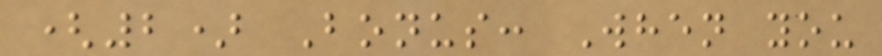(2) Bonus: When you
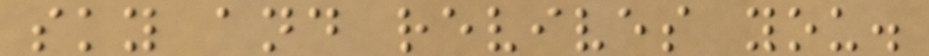sky and revives you.
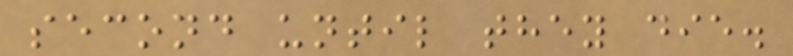second until they die.
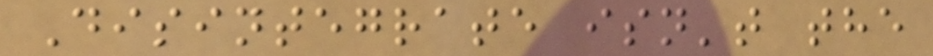Disintegrate isn't the
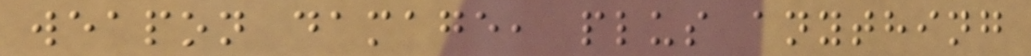weapon damage, plus anything
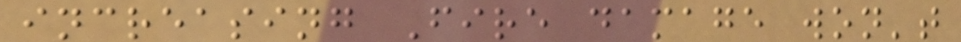increasing Fire damage won't
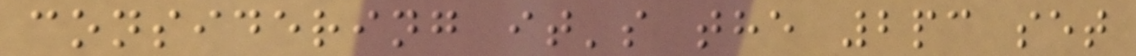considering it's the 2pc set
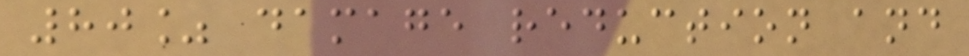80% damage reduction and
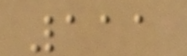111
